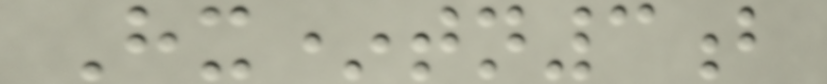Hx*tn3b
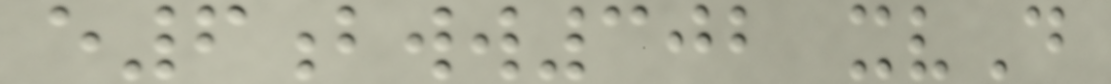e6bww302 xvD
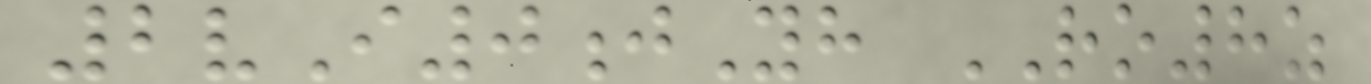2vI0jYh RO8z
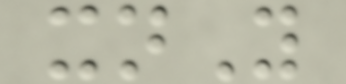xnY
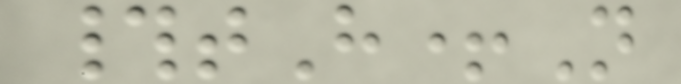#tH+N
